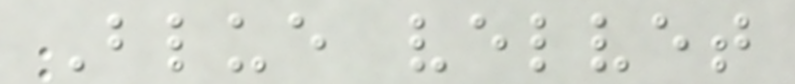Blue velvet
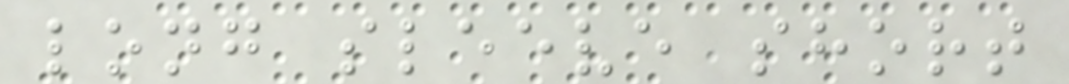long sleeve short
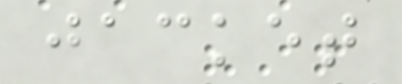jacket
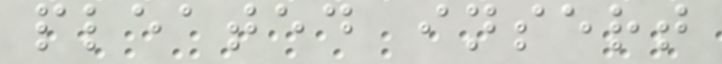pleated insert
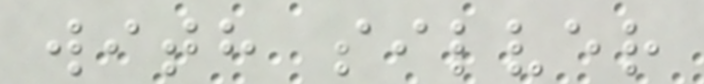with silver
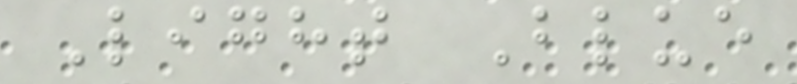Light Blue
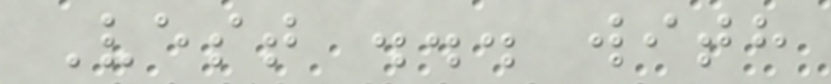Vest ... with
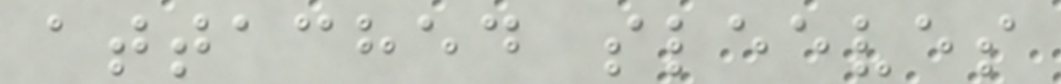attached sleeves
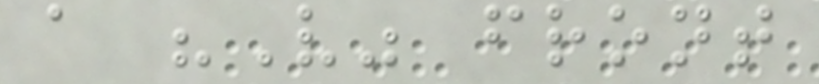a "V" front
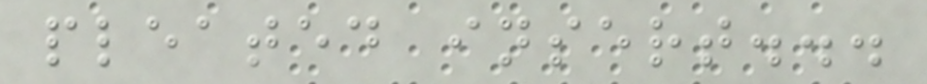pleated insert...
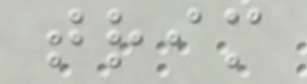trim
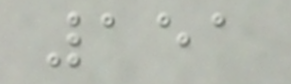151
